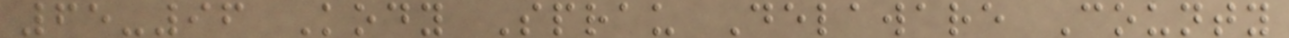65-96 Kody Sprau Delaware County
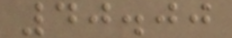40.00
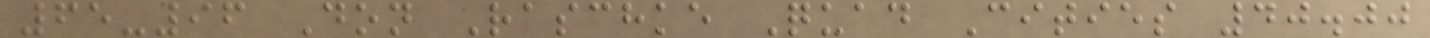65-96 Don Raschke Quad Cities 40.00
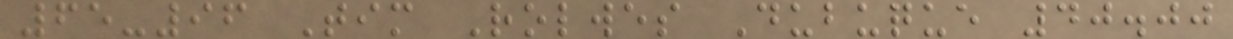65-96 Tim Rolwes Dubuque 40.00
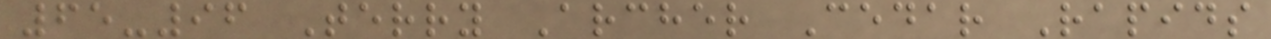65-96 Terry Archer Cedar Rapids
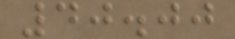40.00
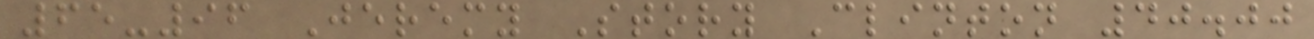65-96 Jeremy Story Clinton 40.00
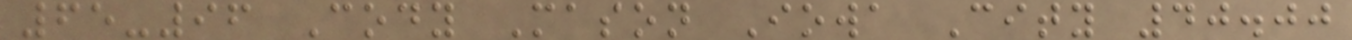65-96 Cody Mason Iowa City 40.00
